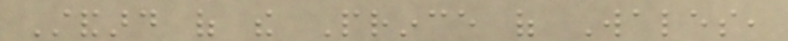Standard of the Prince of Wales,
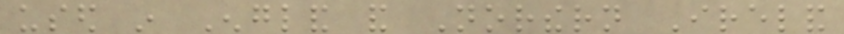used in England and Northern Ireland
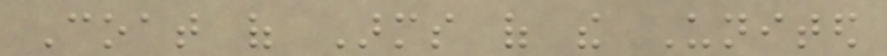Coat of Arms of the United
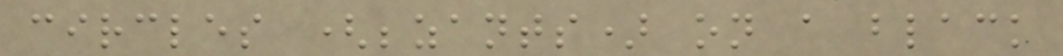circles (bezants) on a black
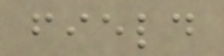field
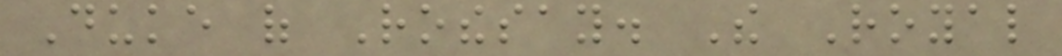Duke of Rothesay. The Royal
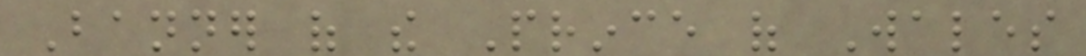Banner of the Prince of Wales
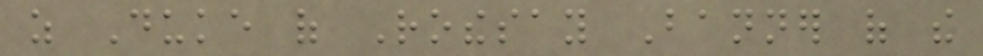as Duke of Rothesay Banner of the
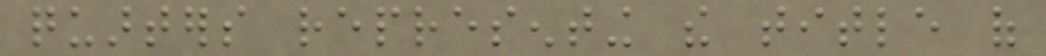quarters representing the title of
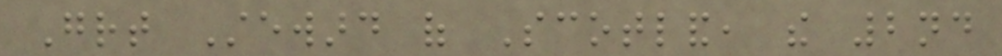Great Steward of Scotland, the 2nd
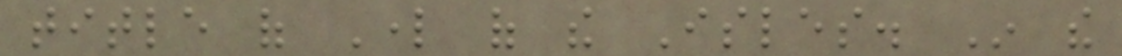title of Lord of the Isles. In the
